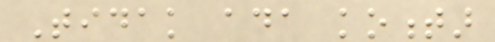Tidak ada komentar
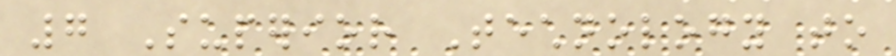7 Superior Technology to
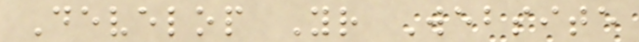Develop Your Website
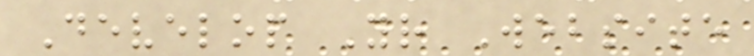Develop Your Website
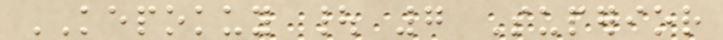KEPOKUY | 7 Superior
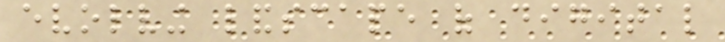evolving landscape of digital
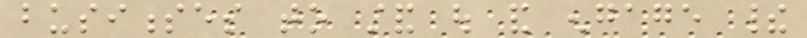businesses to stand out and engage their
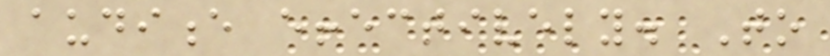audience effectively. To
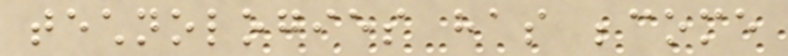technologies has become
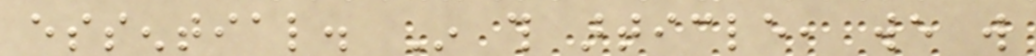essential. In this article, we will
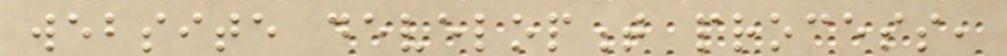website development process,
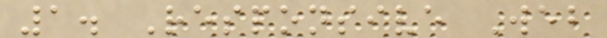1. Responsive Web
